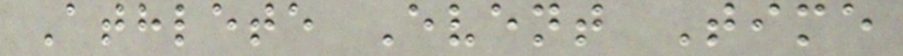Athlete Event Time
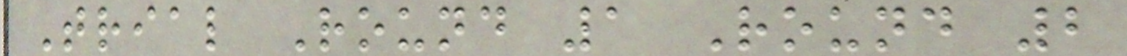Trial Round 1 Round 2
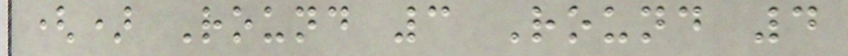() Round 3 Round 4
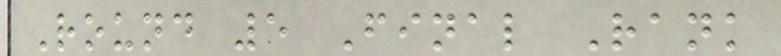Round 5 Final Rank
